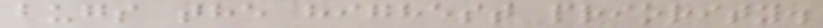bugs the highest priority.
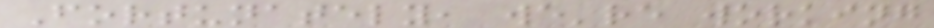Fortunately, we're working
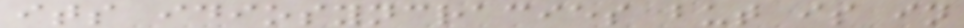its idiosyncracies but is in
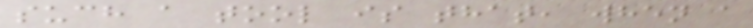such a tool is that, when a
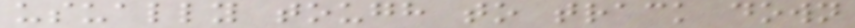usually tough to track down
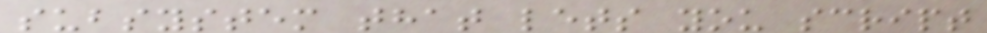subsystem that lets you script
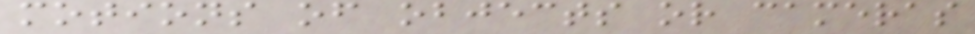motions of objects or cameras
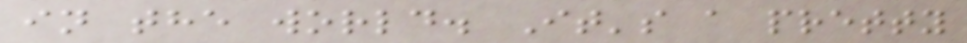in the world. It's a pretty
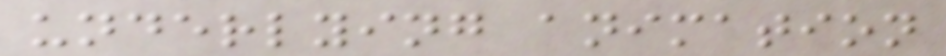underlying animation
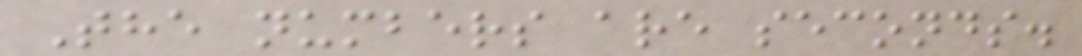The numbers are seconds.
